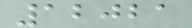12021
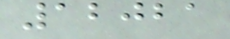12021
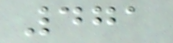471
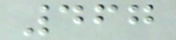467
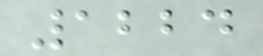1224
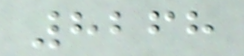8268
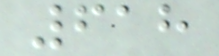618
